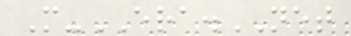M-ERA.NET
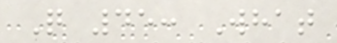Q 45: What
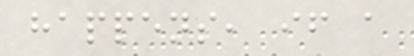happens, if a
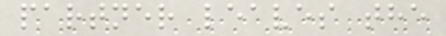partner leaves the
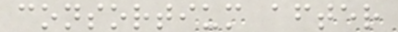consortium after
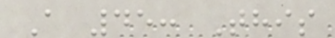A 45: This
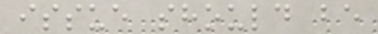issue should be
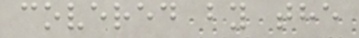covered by the
